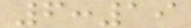6:19
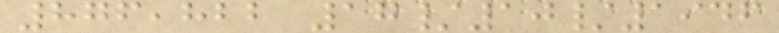876,822 17/10/1946
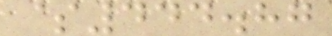$444.87
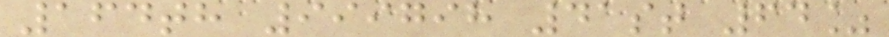164th 999798 41st 64%
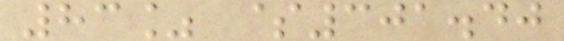83% $301.40
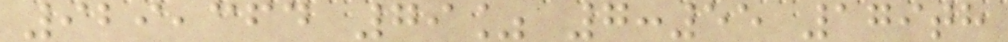929,364 79% 7:55 179th
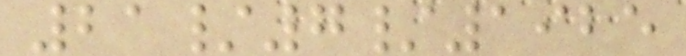21/7/1925
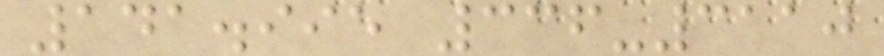141.995 336-3110
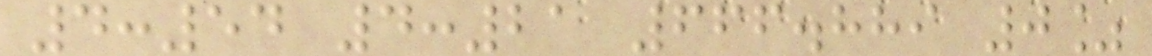4:54 4:21 666.889 0%
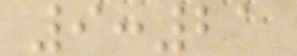9:21
